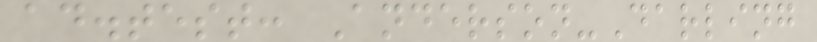ad.test: Anderson-Darling
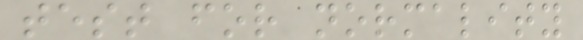test for normality
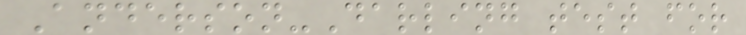Anderson-Darling test for
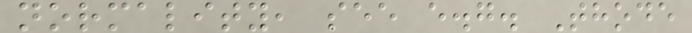normality, see e.g. Thode
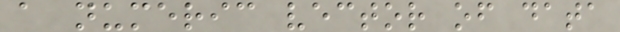a numeric vector of data
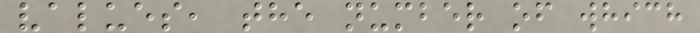values, the number of which
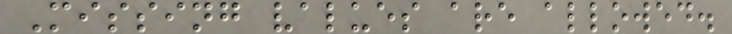Missing values are allowed.
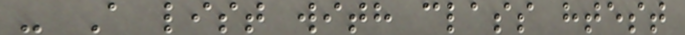- A list with class htest
